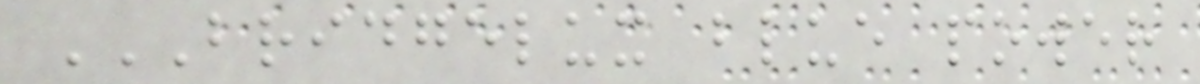BRIDGELUX BLUE POWER
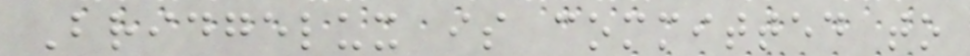Bridgelux is committed to
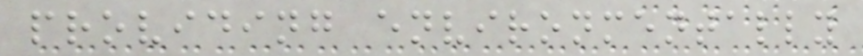providing environmentally
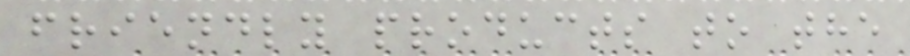friendly products to the
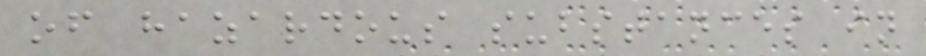of hazardous substances in
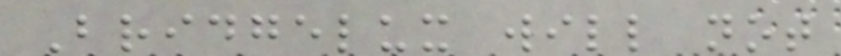Bridgelux will not
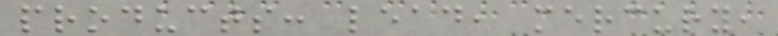products: lead, mercury,
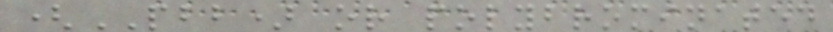(PBB) or polybrominated
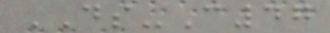DS-C47
